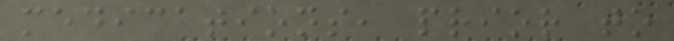medications, prior to
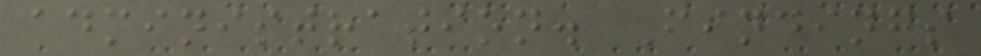administration. Findings
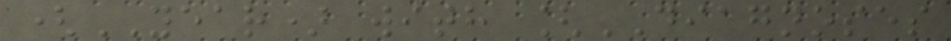(YEAR) with [DIAGNOSES
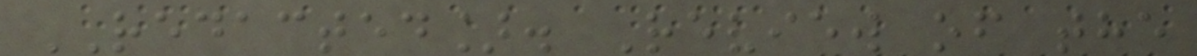REDACTED]. Review of the
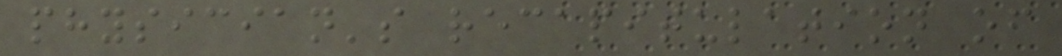physician's recapitulation of
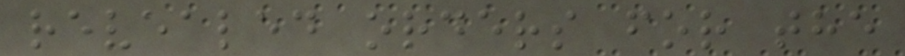revealed orders for the
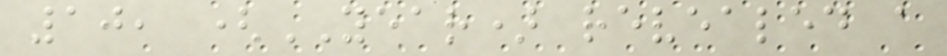10, (YEAR) revealed a
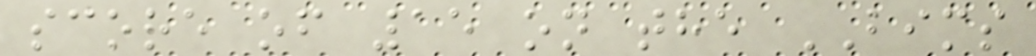score of 15 on the BIMS
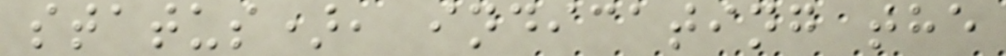status), indicating the
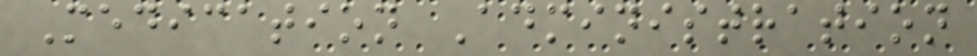Medication Administration
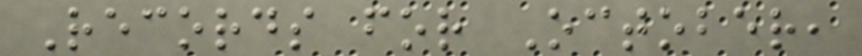Records for October,
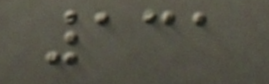131
